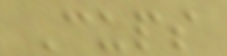Cups
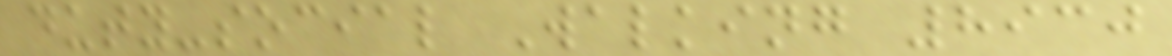duty-social Walking 8930
